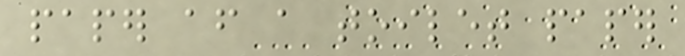paper after a toilet paper
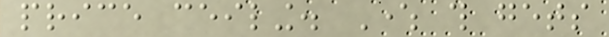price ceiling. Where this gets
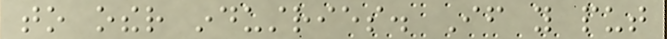to other industries. If you put
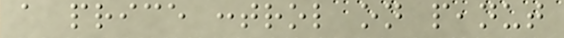a price control on peanut
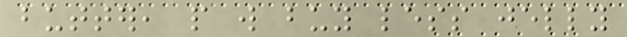butter, people will buy less jelly
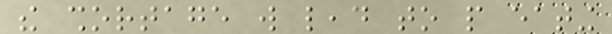the shortage will lead to people eating
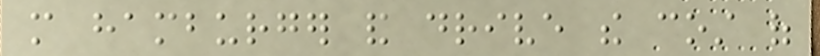more hamburger and drive the cost of
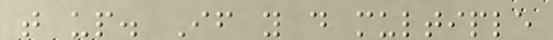that up. If you do multiple
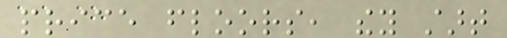price floors, they start
